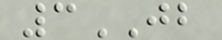3JB
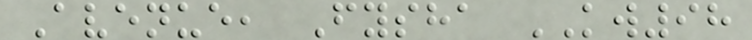Avenue, Fysha KW98
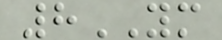8YM
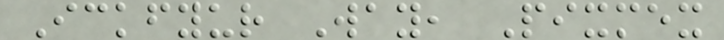Ickfyur Way, Pixmex
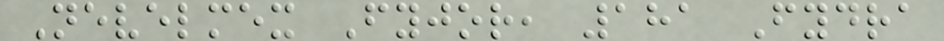Nevelmex Fyjor, 181 Fydra
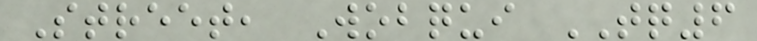Street, Wobqui TQ6
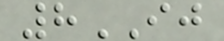8IJ
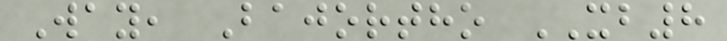Way, Bajortho XB8
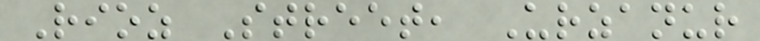Rioz Street, Urzanur
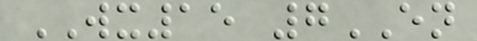WX15 7EN
